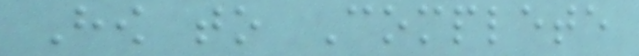How to Complete
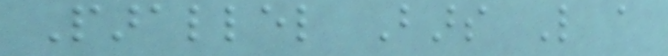Parallel Bars Like a
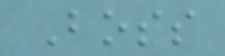Boss
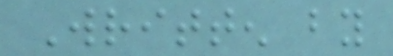Written by
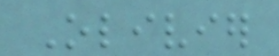Olivier
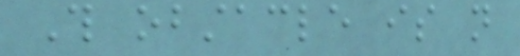This obstacle is not
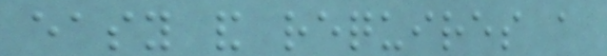easy and requires a
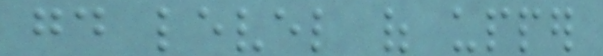good level of upper
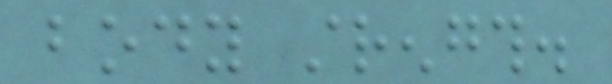body strength.
